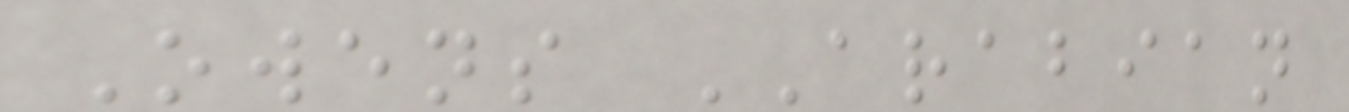Owens ARABIAN
